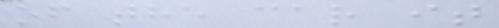of the car it
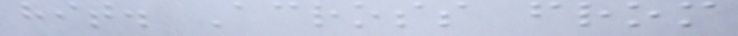hit. Across from
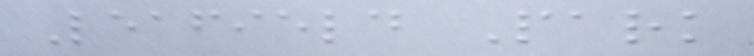Leafield Park
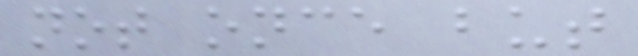not once but
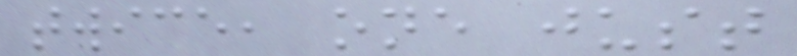twice, one just
